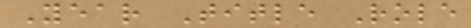Year Title Role
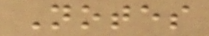Notes
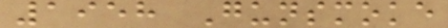1958 Gunsmoke
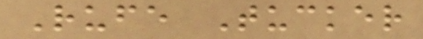Rufe Tucker
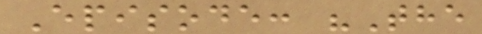Episode: "The
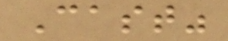Cast"
